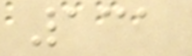131
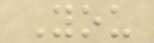You
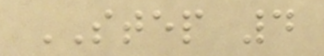STEP 4
